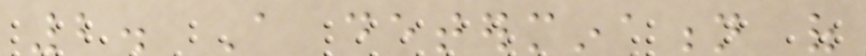2. A determination of
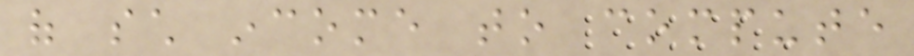of such income to compute
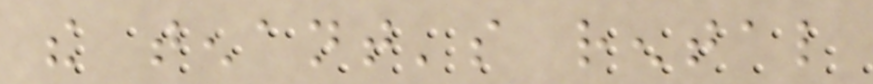the tenant's rental
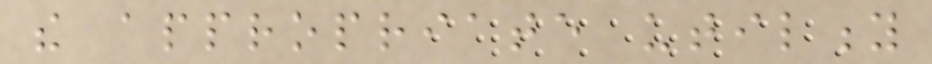the appropriate utility
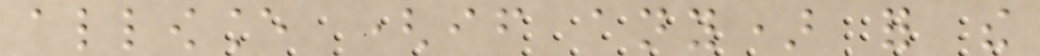allowance (if any) for the
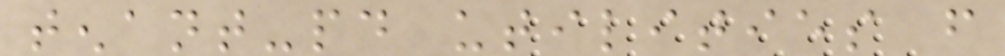tenant-paid utilities from
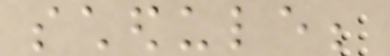schedule;
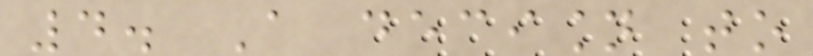4. A decision to
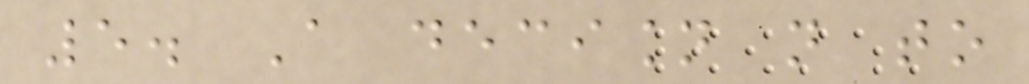5. A decision not to
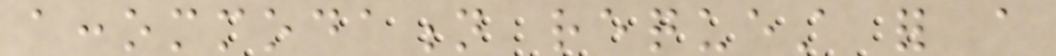accommodation request for a
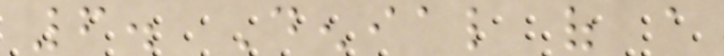6. Denial of a
